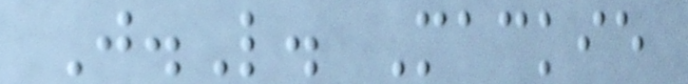J.L. Mackie
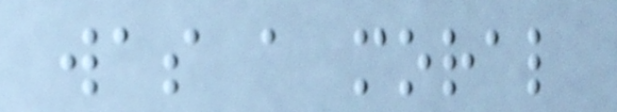was a moral
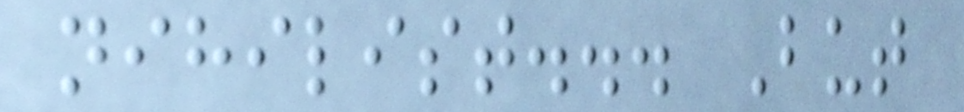nihilist... But
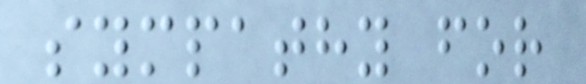sympathy for
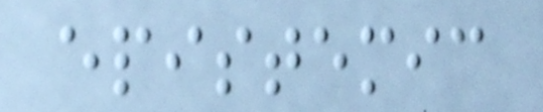epistemic
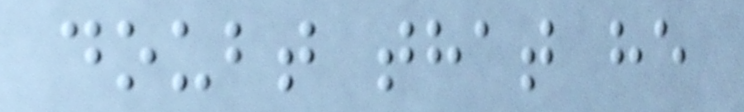doubt that he
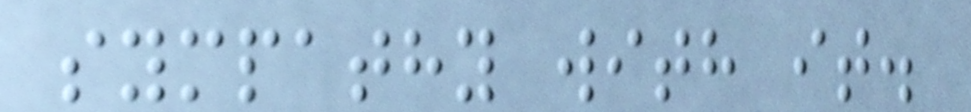sympathy with it.
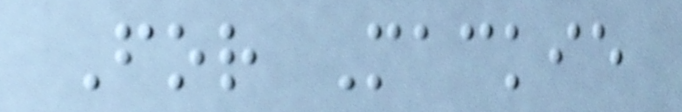For Mackie
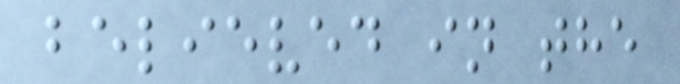believed in the
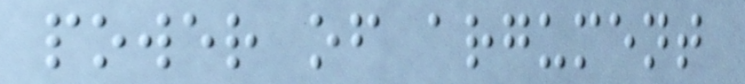power of argument
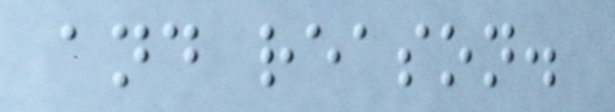and reason.
